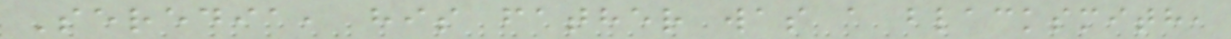Seredia, his father was a blacksmith,
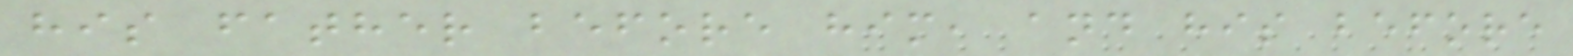his father before him, and his before
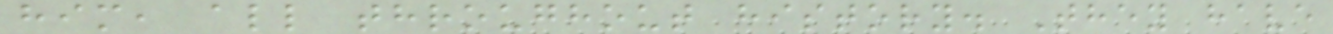him, all throughout history. They have
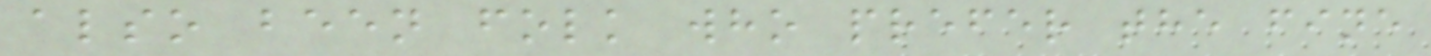also been folk who prefer the fine
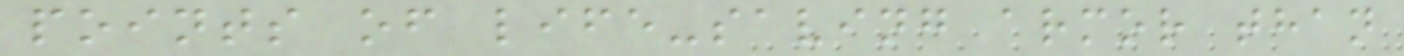points of life-saving armor than
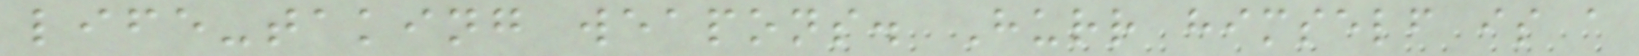life-taking weapons. Hurr himself is a
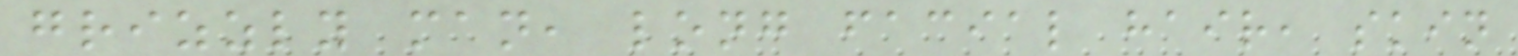grizzly man, long facial hair, skin
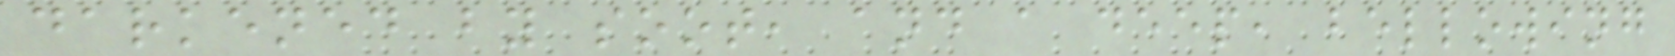darkened by soot, and a deep, bellowing
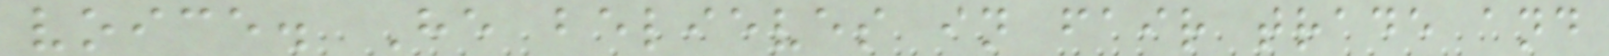voice. He believes in fair trade and
